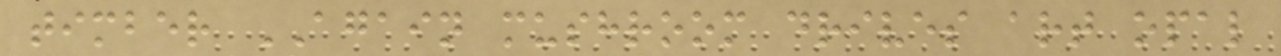timber AGAIN mushroom drives art opal
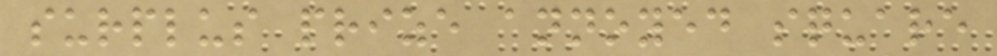surplus prize annoyed square
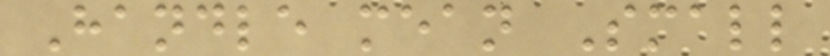Handle mean Small
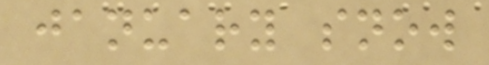january snow
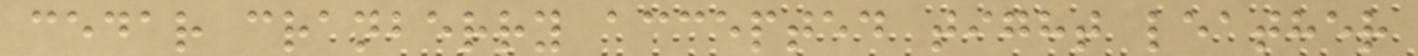cedar cranberry accepted tight leather
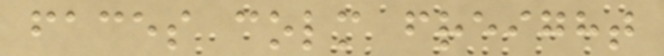faces colm freight
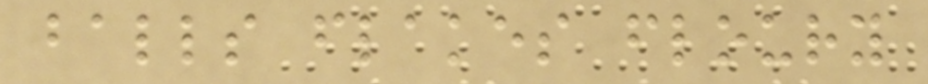balls flakes floury
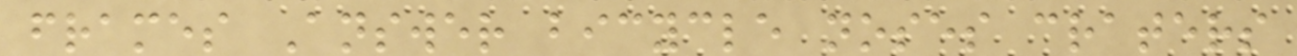frames Answer bicycle noses craters
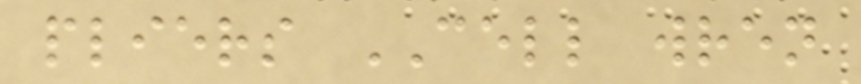pliers CELL wren
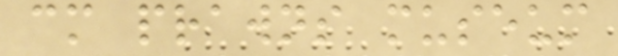cm prawns museum
